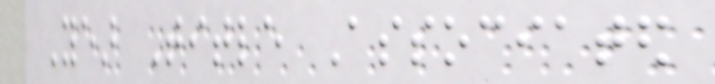Year Title Associated
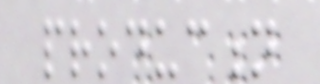production
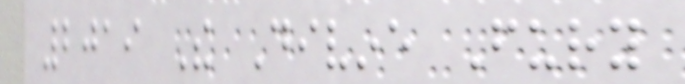2019 The Divine Fury
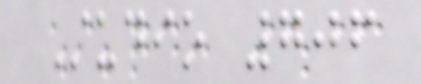Studio 706
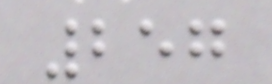257
